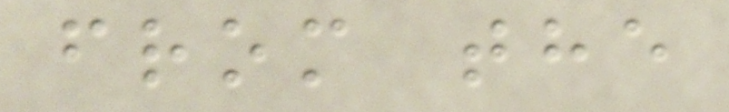from the
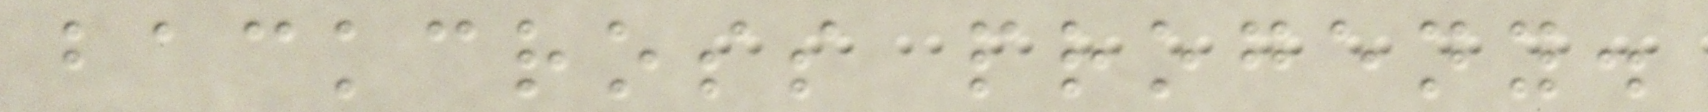backcross progeny.
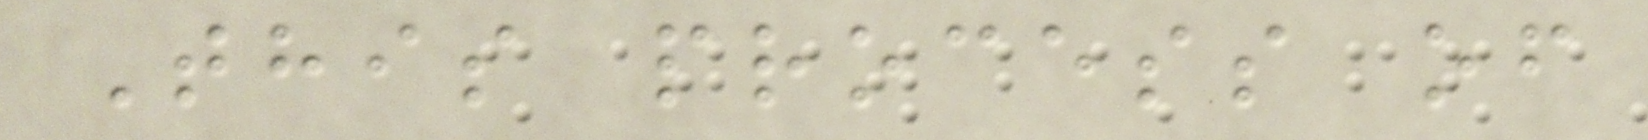This process of
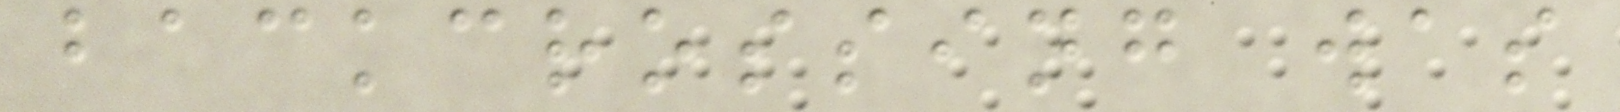backcrossing was
